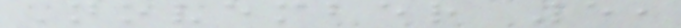November 5,
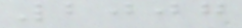2007
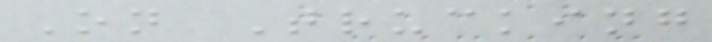On Trucking
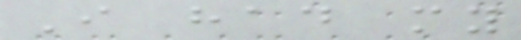I had my
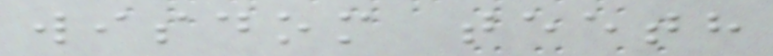wisdom teeth
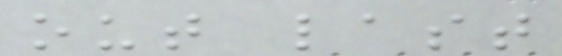out last
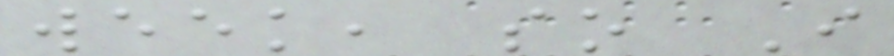week, so I
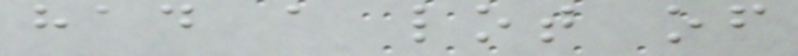had a lot of
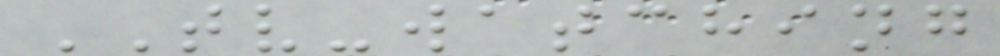TV-watching
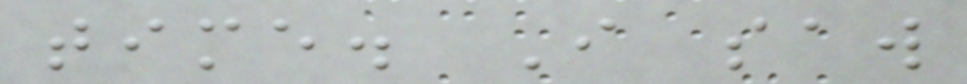time. I saw
